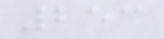253
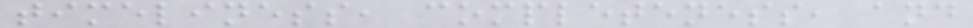timeliness, completeness, and
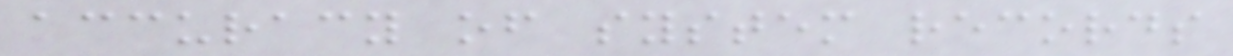accuracy of system records
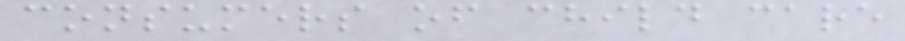consumers of child care
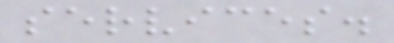services.
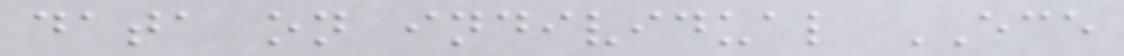data on individual ECE
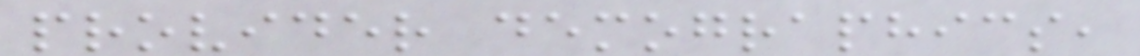provider demographics,
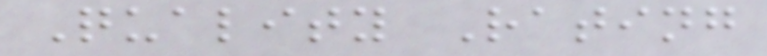Quality Rating
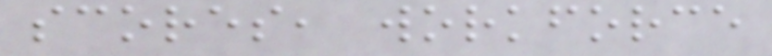scores, workforce
